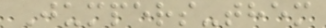Jumpers-them
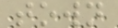town
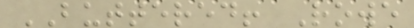BUTTERED! Rowe
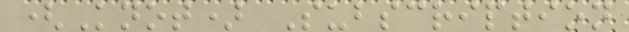(Knot) Subscription
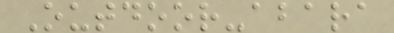Outdoor-abara
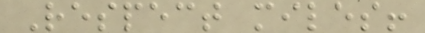Respect miles!
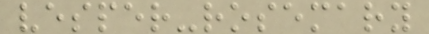vesper-rosemary
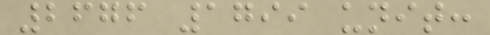2676 1799 unit:
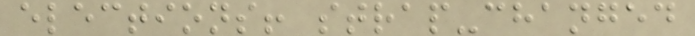elections! strap-changed
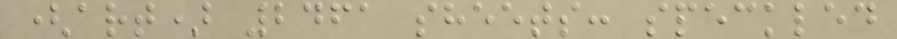(art) 2461 sheets: speckled
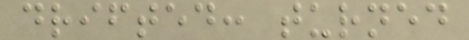drifted: turned
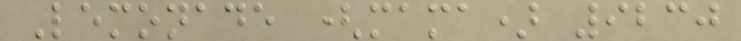Lemonade (mama) 9230
